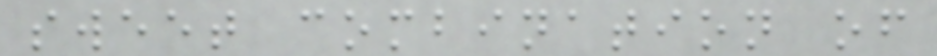sweet combination of
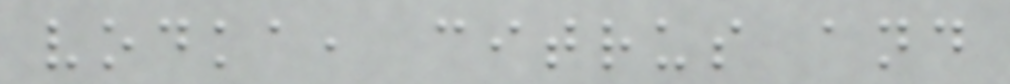vodka, citrus and
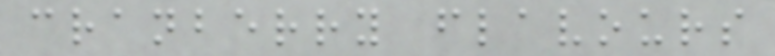cranberry flavours
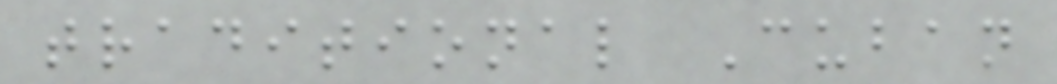traditional Cuban
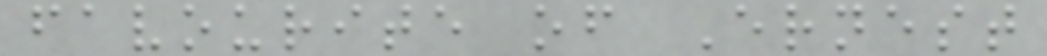favourite of Ernest
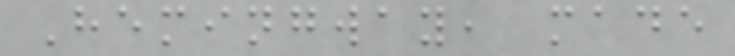Hemingway, made
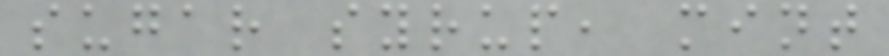sugar syrup, mint
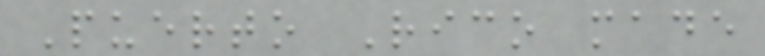Puerto Rico made
